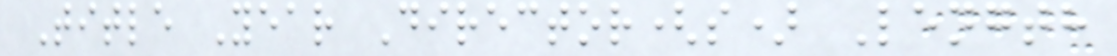Title Year Director(s) Length
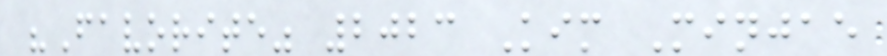"Favorite" 2023 Kim Minjae
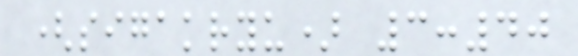(sigakryu) 3:40
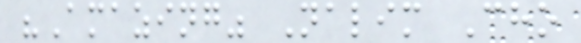"Amazing" Nalim Cho
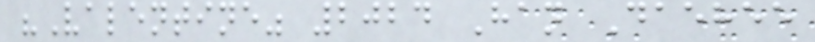"Valentine" 2024 Han Daehee
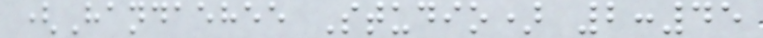(Handaehee Studio) 2:45
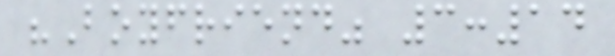"Boyfriend" 3:14
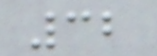32
